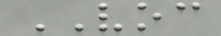VOC
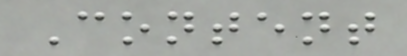Content
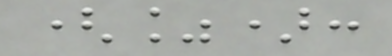(%):
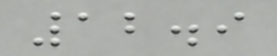12.9
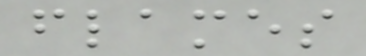flames
